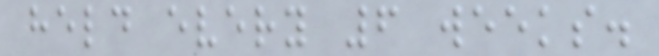held every 6 weeks.
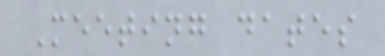Meeting dates
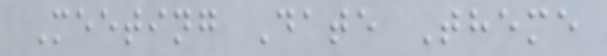Meeting Date Theme
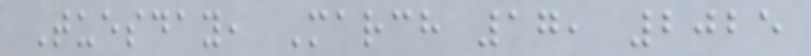Tuesday, March 17, 2025
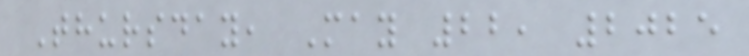Thursday, May 22, 2025
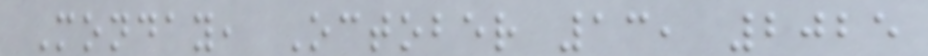Monday, October 13, 2025
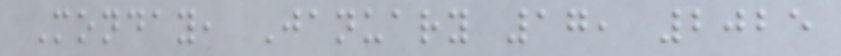Monday, January 17, 2025
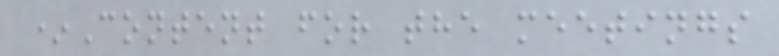*Content for the meetings
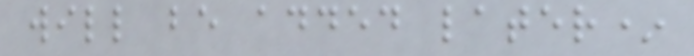will be added later*
